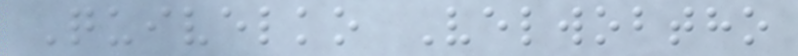Quivelko Velwobtho
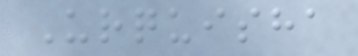Urquisha
